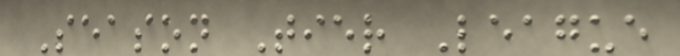Season Tier League
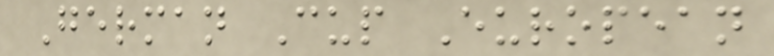German Cup European
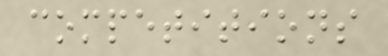competitions
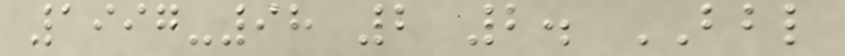1997-98 2 2. BBL
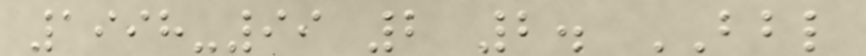1998-99 2 2. BBL
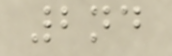2nd
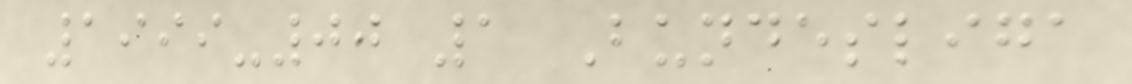1999-00 1 Bundesliga
